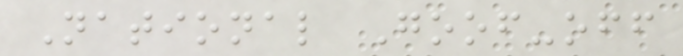National Goof-off
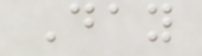Day
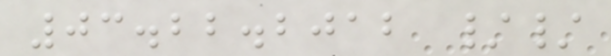03.22.2012 //
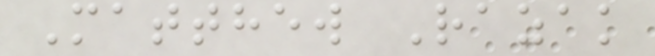Matthew Razak
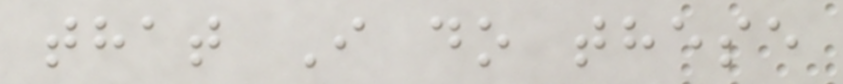that I do these
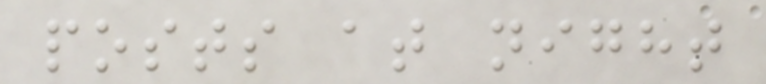posts at night
